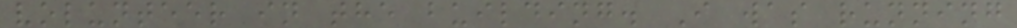volunteer in the building. I was running
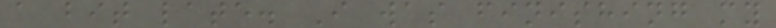a bit late. I was finishing my
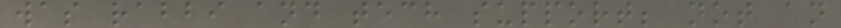was rabbi and tech support; not an
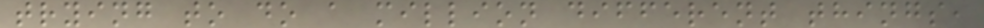trying to do a million different things,
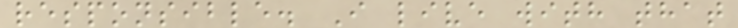responsible. I live with that
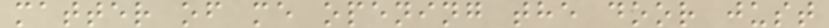matter of me opening the door just
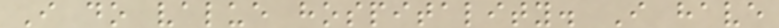I do value hospitality. I have
